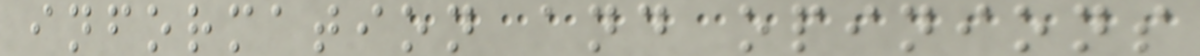information and opinions
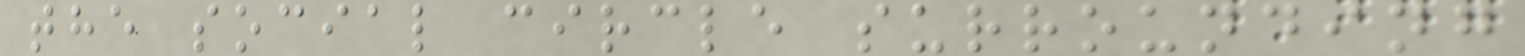the social circle surrounding
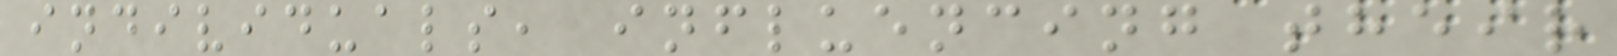individuals, influencing their
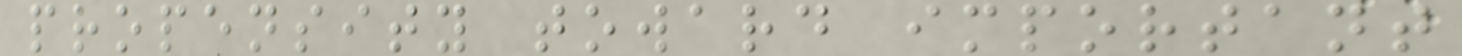propensity toward important
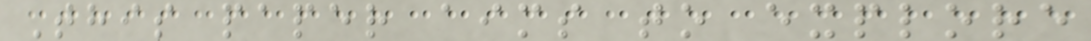This paper aims to explore
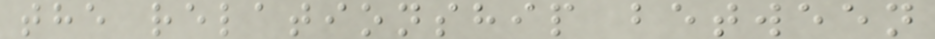the relationship between
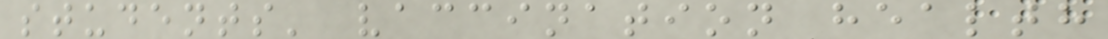students' vaccination health
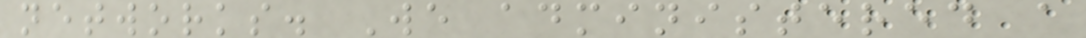networks. We administered a
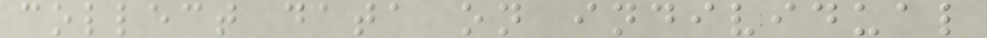collect data on individual
